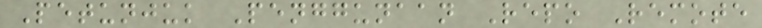Petunjuk Penggunaan Repo Remote
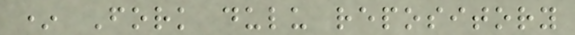* Fork dulu repository
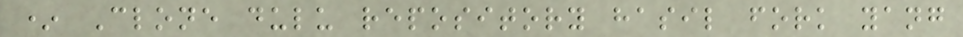* Clone dulu repository hasil fork yang
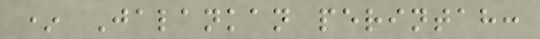* Jalankan perintah:
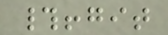#!git
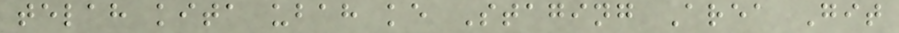telah kita ubah ke Staging Area Git
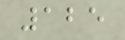125
